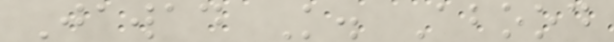Jawad K. Abood
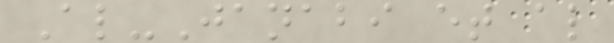Al-Janabi et al
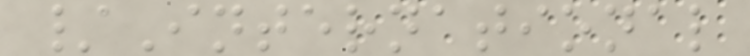/International
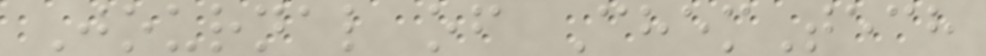Journal of ChemTech
